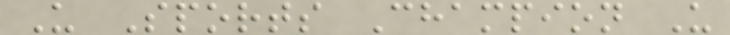U Sports Champion U
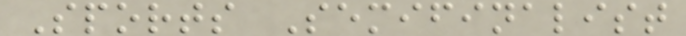Sports Semifinalist
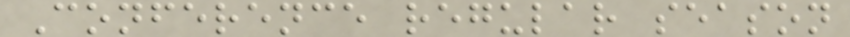Conference regular season
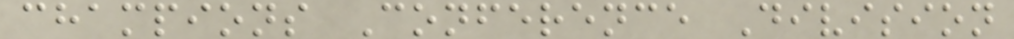champions Conference Division
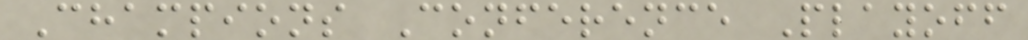Champions Conference Playoff
